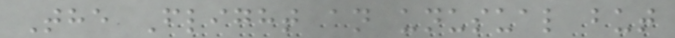The Flight an unusual but
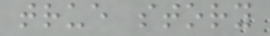true story
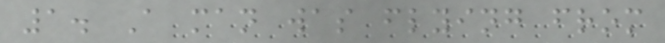1. A man was flying from
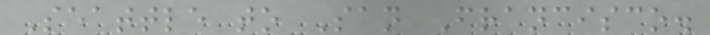Seattle to San Francisco.
